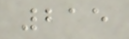215
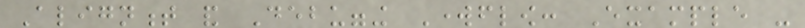Alignment and Debugging Workflow: Example -
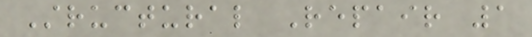Structural Repair 1
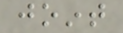joint
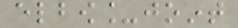elbow_joint
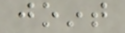joint
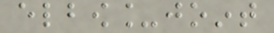elbow_joint
